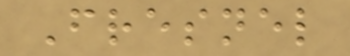Fresnel
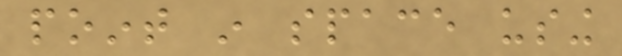point in space using
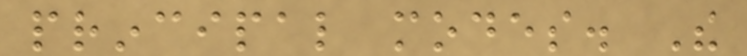principal modes. The
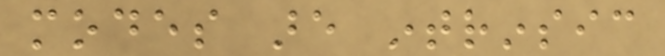modes are intrinsic
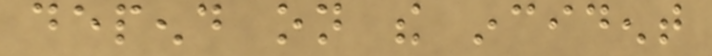depend on the incident
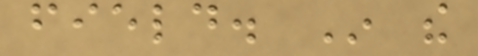field. In the
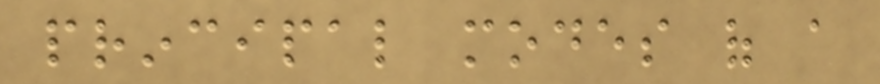principal modes of a
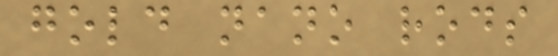gold nano rods
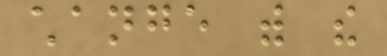change with the
